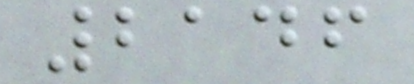2146
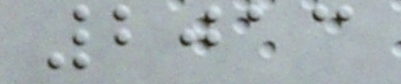2013
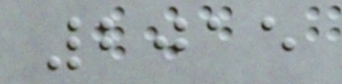2015
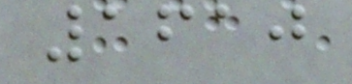1610
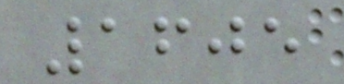1605
